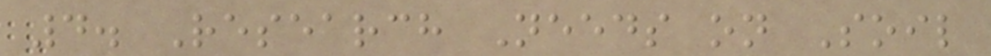4. Research Needs on Soil
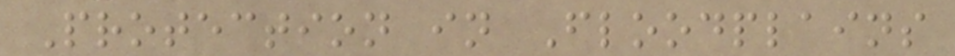Protection in Floodplains
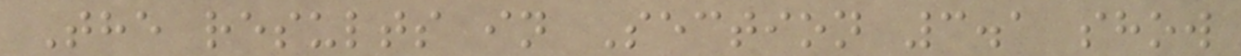The results in Section 3.1 show
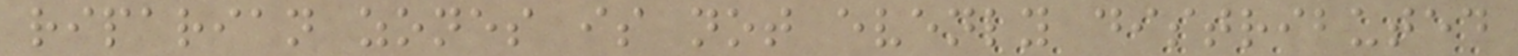riparian zones is not evenly distributed
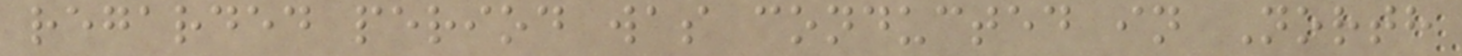regarded period was conducted in North
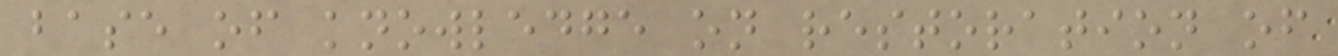base of knowledge on restoration of
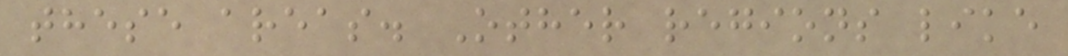these areas. Other regions like
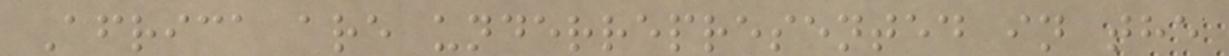Africa are underrepresented in the
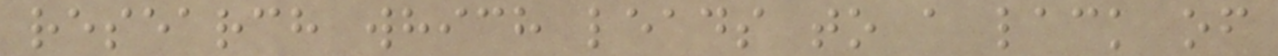research which leads to a lack of
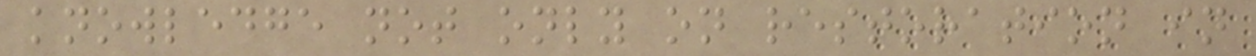knowledge not only on restoration in
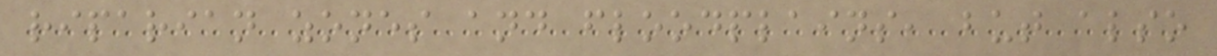riparian zones and floodplains, but also
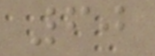60
